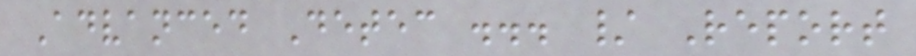Advanced Detec ... / Report
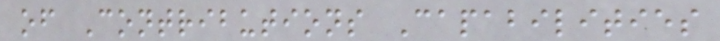of Contributions Capabilities
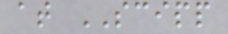at SCIPP
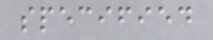specified
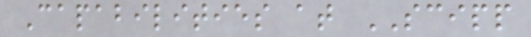Capabilities at SCIPP
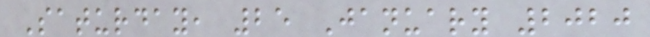Saturday, 25 January 2020
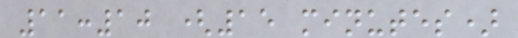11:10 (15 minutes)
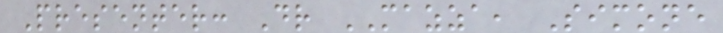Presenter: Dr MAZZA, Simone
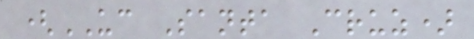(UC Santa Cruz)
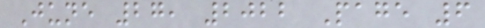June 27, 2022 Page 6
